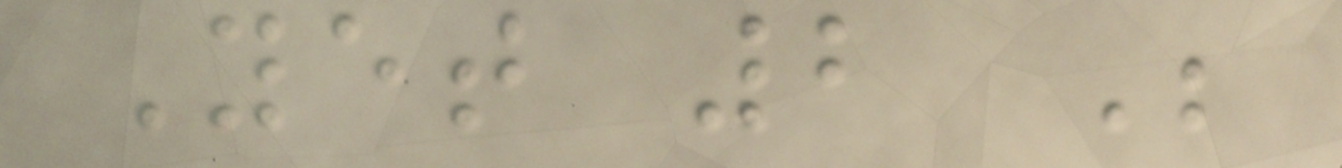Yet 2 Be
